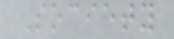Society
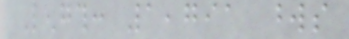Length: 1,791 words
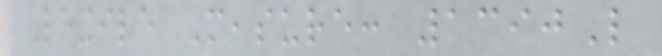Lexile Measure: 1390L
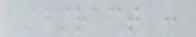Abstract :
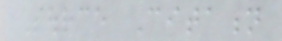Source Citation
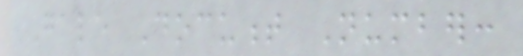Gale Document Number:
